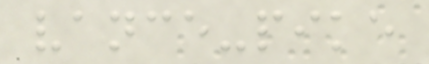vance-pike
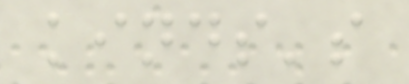kinds's
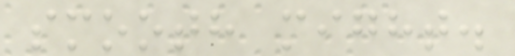smooth might.
